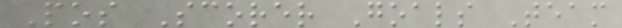Pos Scorer Goals Team
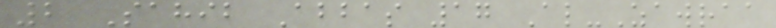2 Sahib Abbas 17 Al-Zawraa
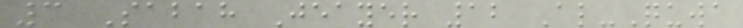3 Sabah Jeayer 12 Al-Quwa
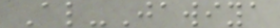Al-Jawiya
